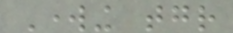Working together
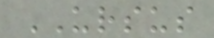URSUS
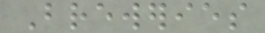Breweries
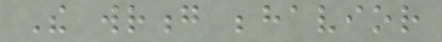The wrong behavior
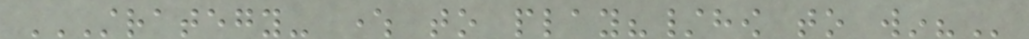STRATEGY- WHERE TO PLAY?/HOW TO WIN?
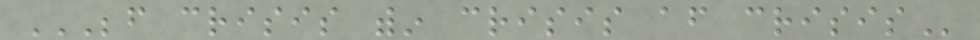BEFORE CRISIS WITHIN CRISIS AFTER CRISIS
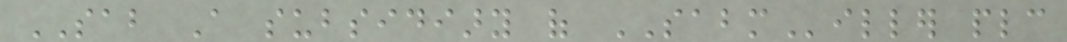SAB A subsidiary of SABMiller plc
